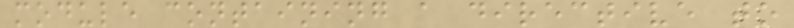module containing a directive to
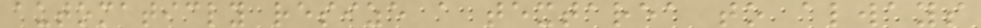automaticly resize a textarea to always
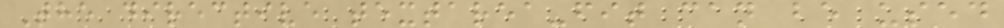The directive textarea-fit can be used
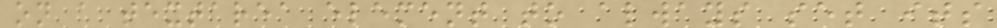on a textarea element to always set its
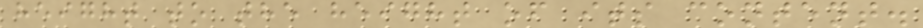height to the height of its content.
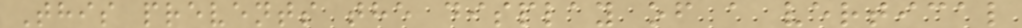This prevents the display of a vertical
